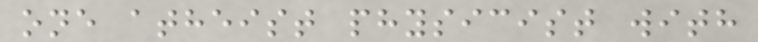one atheist physicist with
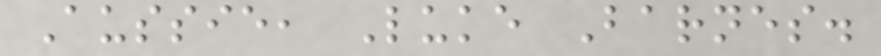Aussie, Luke Barnes.
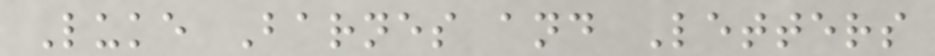Luke Barnes and Letters
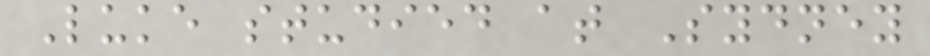Luke studied at Sydney
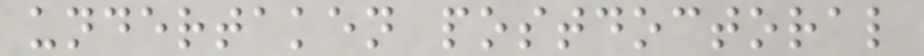undertaken postdoctoral
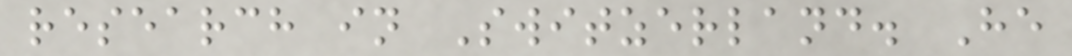research in Switzerland. He
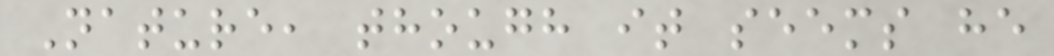Nature, though it seems he
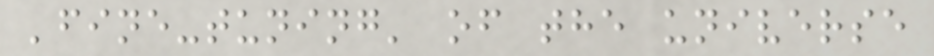'fine-tuning' of the universe
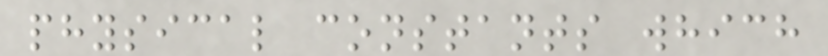physical constants which
